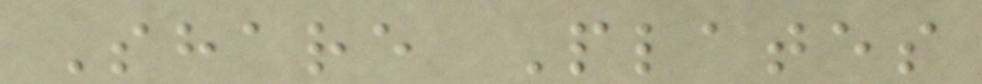Share Plates
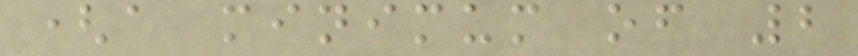(a minimum of 2
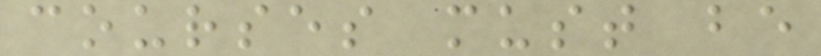courses must be
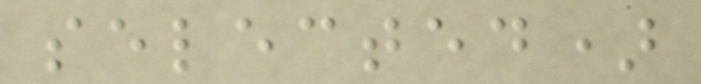selected)
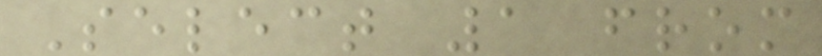Select 1 from
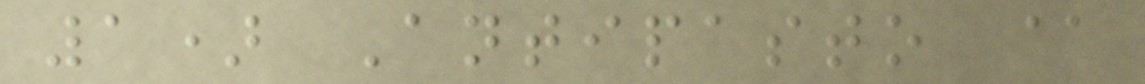1) Antipasto @
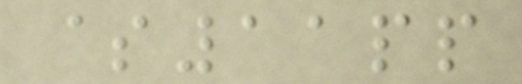$11pp
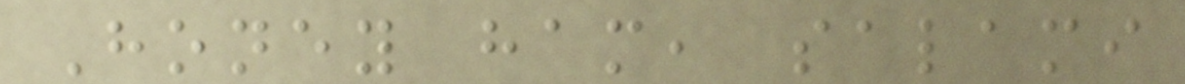Honey ham, salami
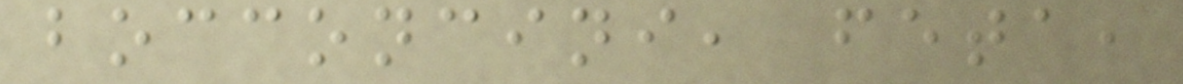bocconcini, feta,
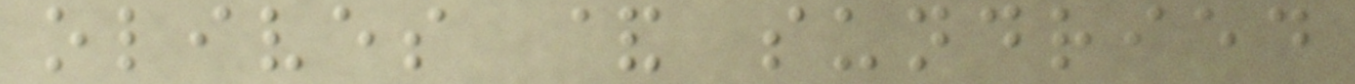olives & sundried
